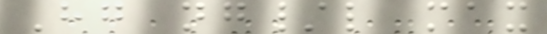Hg ng/l max
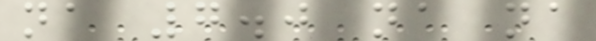na 7.0 na na
